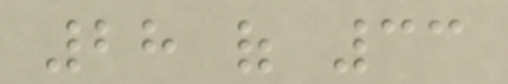28 of 33
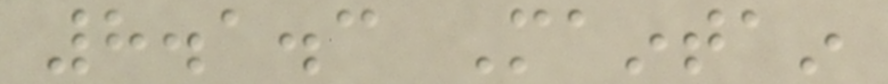8.1.3 Maintain
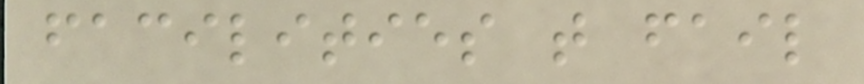facilities that fail
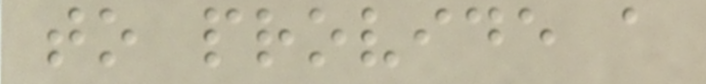to provide a
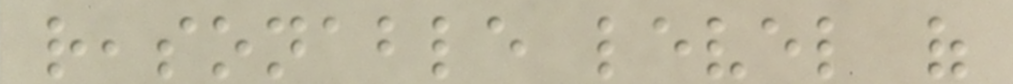reasonable level of
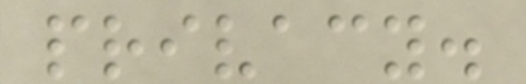privacy.
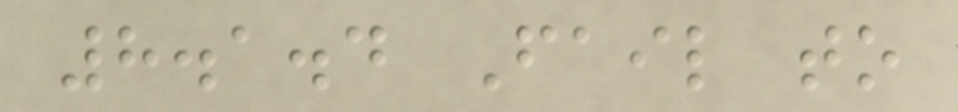8.1.4 Fail to
